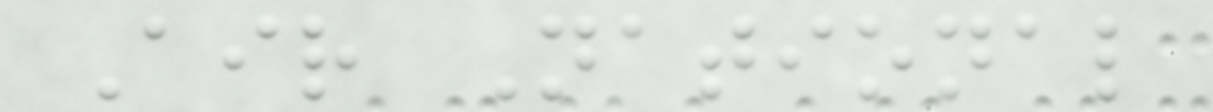Air National
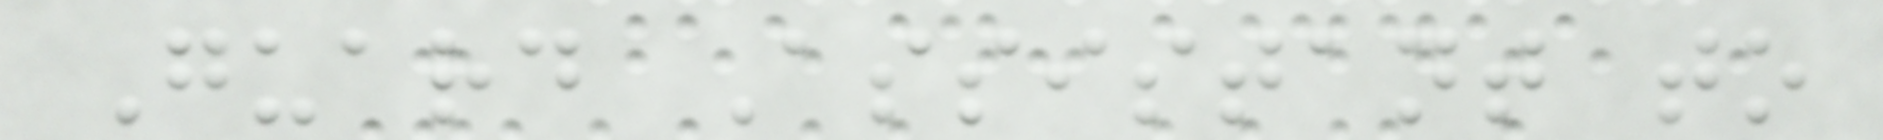Guard Assistant to
